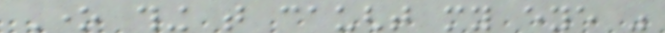One thing that caught my eye was
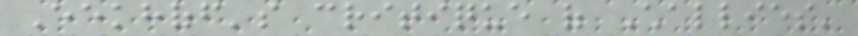Eekhoff's critique of Challies'
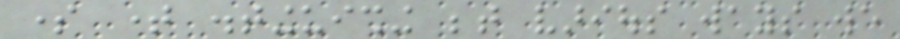some time distinguishing between various ways we
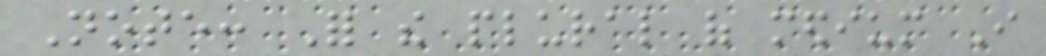Note: For the plural of medium I
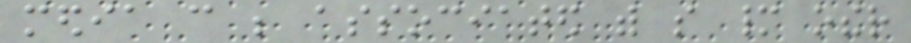media can be associated with so many other
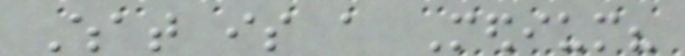What is a Medium?
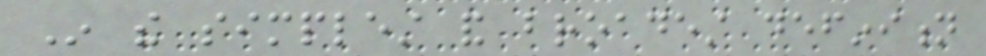In the simplest and broadest definition
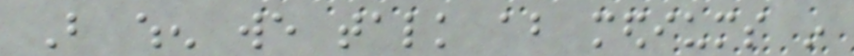But when we talk about mediums in
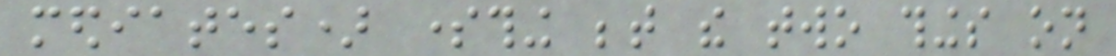mediates) something between the two things on
